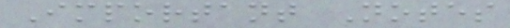Important Notes
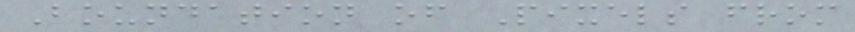Boundation of Pixels from
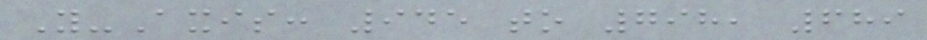Y-Axis: 945 to 798, 689
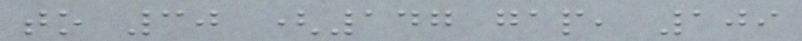to 30 (147 gap, 109
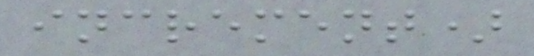increment)
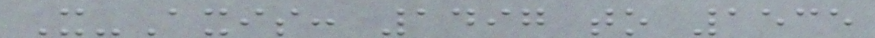X-Axis: 1497 to 1535
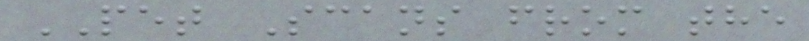PET Scans from the
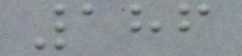186
